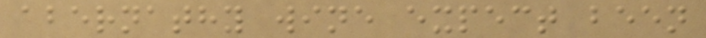abernathy wine expect been
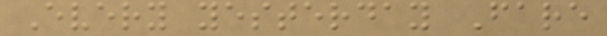Every yesterday Fare
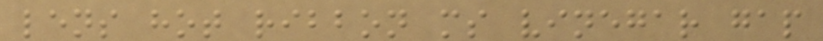lens hot ribbon ms vinegar gap
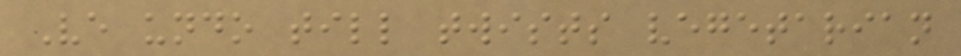Ve undo till twists vegetarian
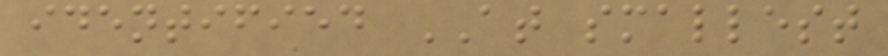identified AT smallest
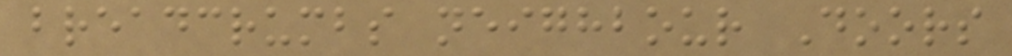breadcrumbs neighbour Doors
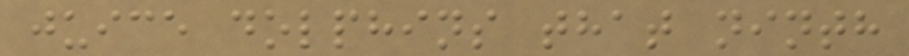juice dolphins that ninth
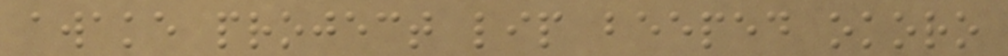awake project lip beeped okoro
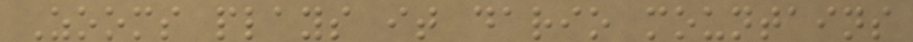Zooms plays it dario mountains
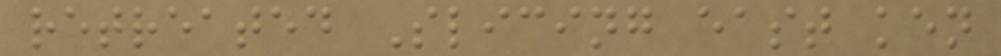retreated Slicing east ken
